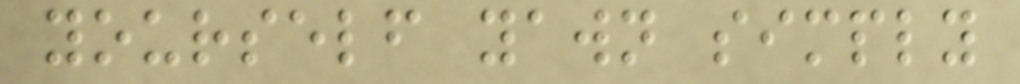yourself yawn simply
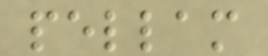pellam
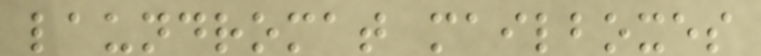laundromat mailboxes
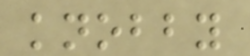knobby
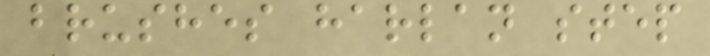brushes harlan step
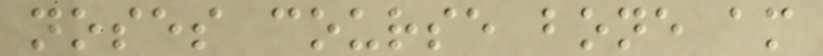noses course bone am
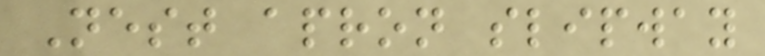Nest apron slipway
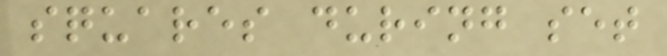squares during set
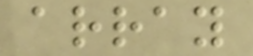array
